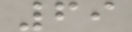69
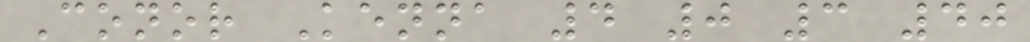Conor Kenna 4 0 3 40
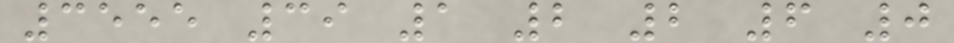3555 39 1 2 2 6 0
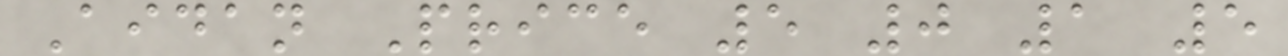Aidan Price 5 0 1 5
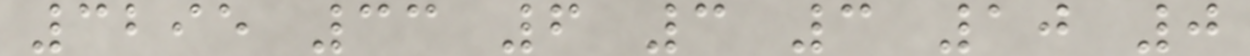3295 33 6 3 3 10 0
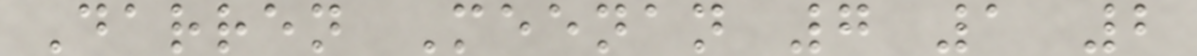Darren Meenan 7 1 2
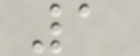1
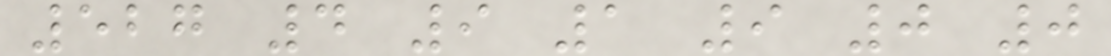527 4 9 1 9 0 0
